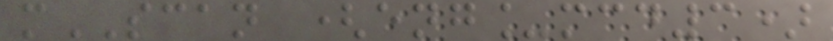mSCAN (eng_mcd3)
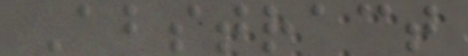Abstract
